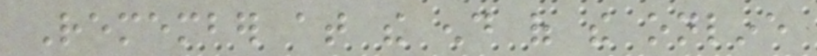Remember at the end of the online
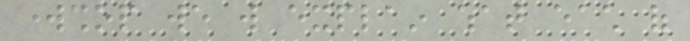workshop we will explain what each of
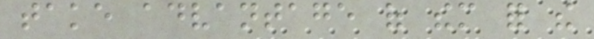take advantage of them for the
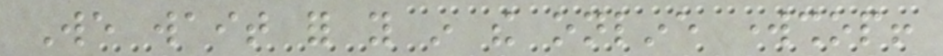We wait for you in the online workshop!
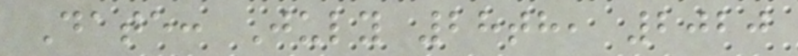Date: July 28th, 2020
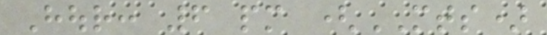Hour: 6 pm (MTS)
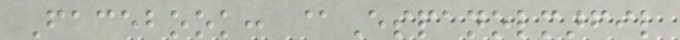Facebook: @Espanolmarfil
